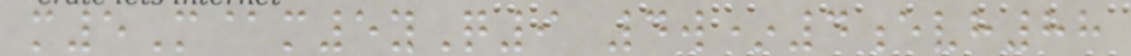m5M@m5yQ9 4w*4evh88
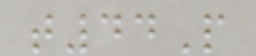t44P
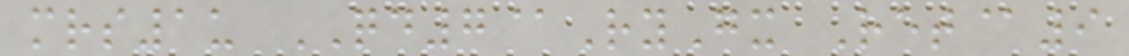mrs1u QD7@RyGx Ret@9
